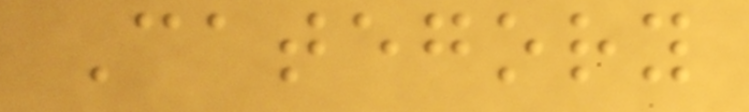Category
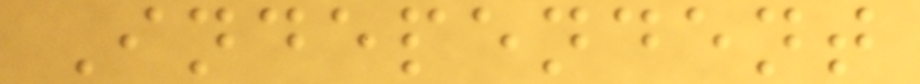Independent
